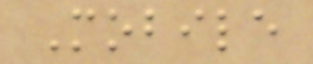Mobile
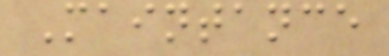Maintance
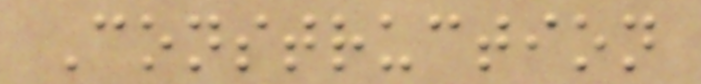Construction
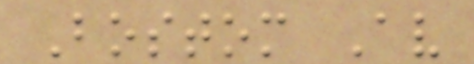Bostom Av
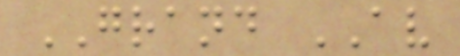GRAND AV
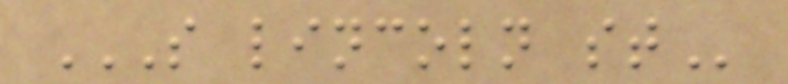S LINCOLN ST
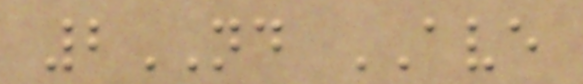2ND AVE
